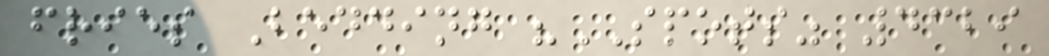fries Bedding "SPOTS" 4329
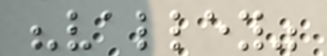"valley"
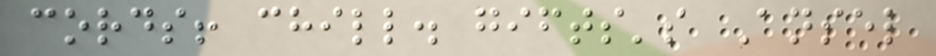cords! chill. gifts's Ansel
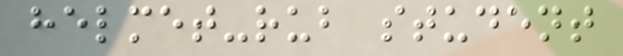helmet-rub student
